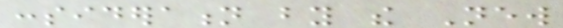consideration by the New
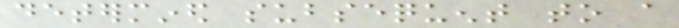determined subsequent to a
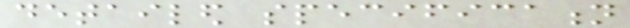detailed specification
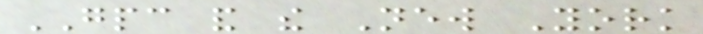GPC and the New York
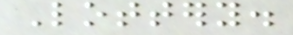Lottery.
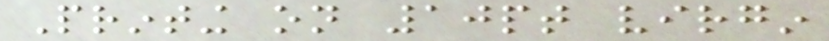Printing on 10pt virgin
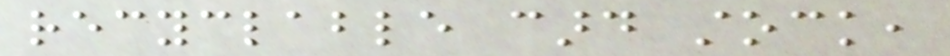recyclable card stock,
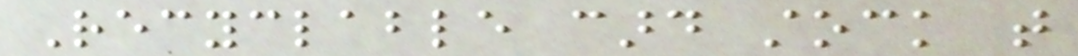Recyclable card stock that
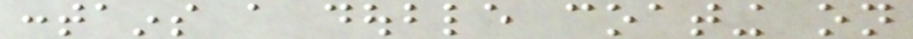contains a double coating on
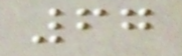67
